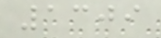1309
